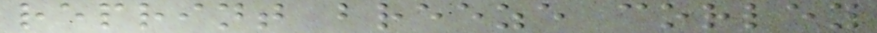reprint breeze corley
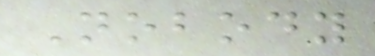Nobody
